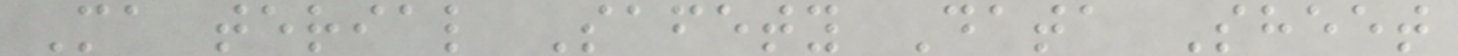Ma terial Safety Data Sheet
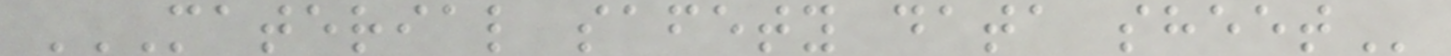MATERIAL SAFETY DATA SHEET
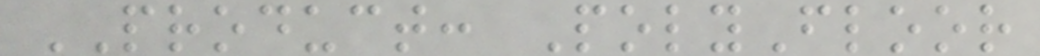PRODUCT: PolyFloor
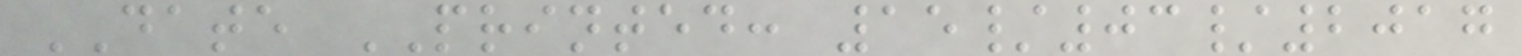DATE PRINTED: 15/03/2017
